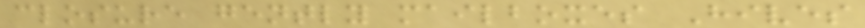closure gently mailboxes Hives
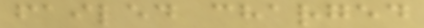failed charged
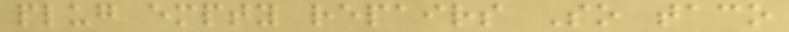plug empty repairs So taco
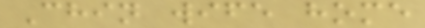Chin wife home
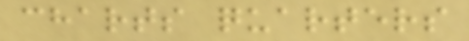charts quarters
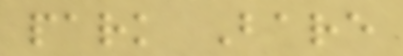park Bare
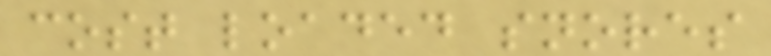cost loaded snores
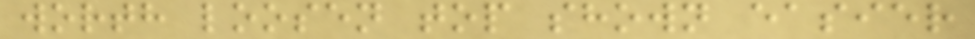worth loosen top shown easier
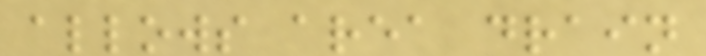allows area drain
